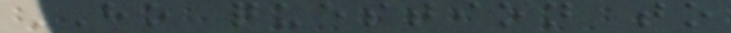HO question to
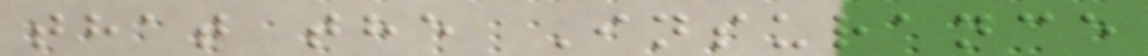that the Insurance
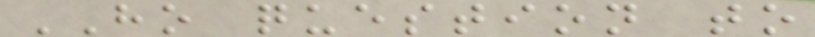HO question to
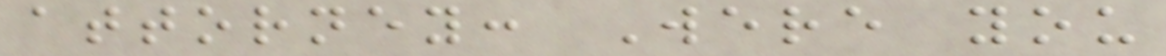attorney: Were you
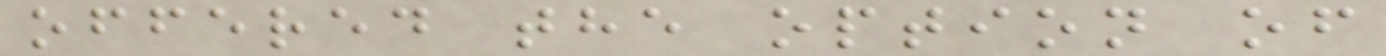offered the option of
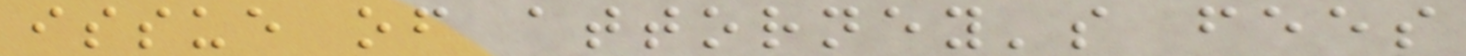issue of attorney's fees
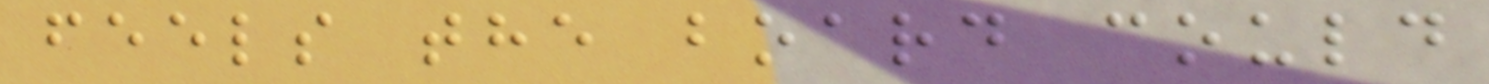feels the board could
